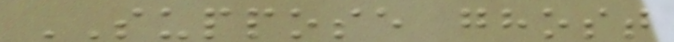SUPPOSE ghost
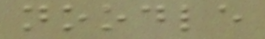noodle
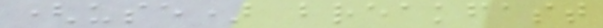(use) breakfast
